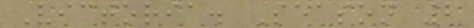Victoria. Season 2
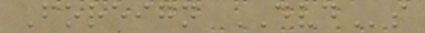Foreign DVDs
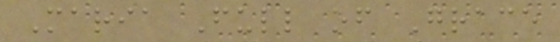Maria Full of Grace
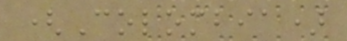(Colombia)
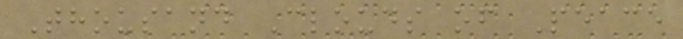Thousand Clouds of Peace
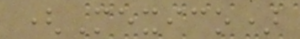(Mexico)
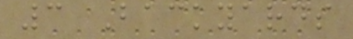3 Backyards
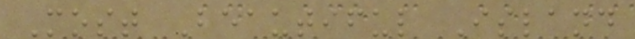Most Beautiful Island
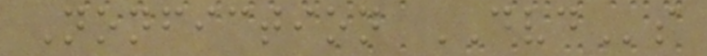Nonfiction DVDs
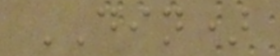DIN)
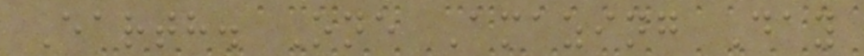Earth. One Amazing Day
